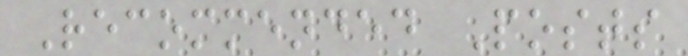Recommended Posts
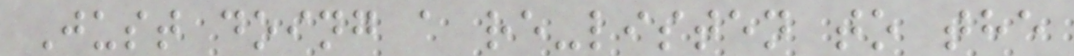Just doing a re-listen to the
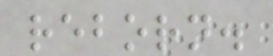reborn.
